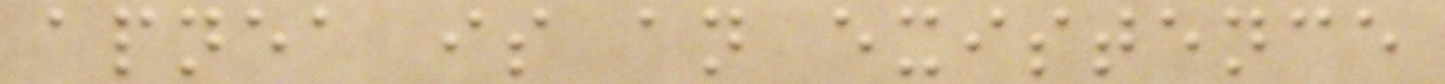apnea is an existence
